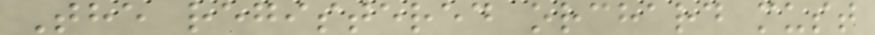The registered orchard must
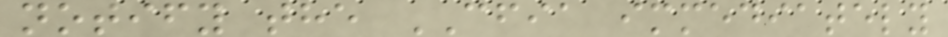notify the CFIA immediately
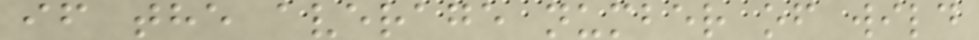if the average number of wild
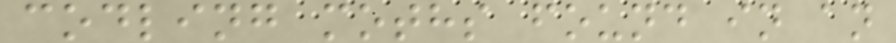codling moths found in an
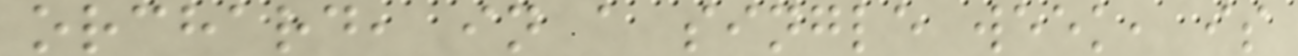orchard, in a single week, is
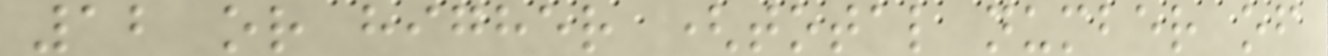12 or higher (total number of
